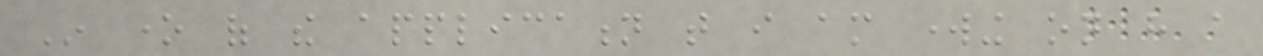In one of the application that i am working on have a
